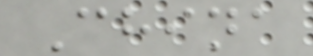China
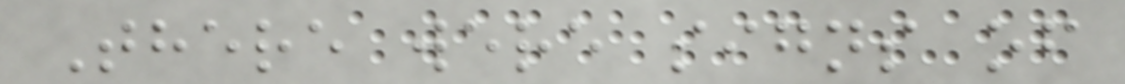There were signs of
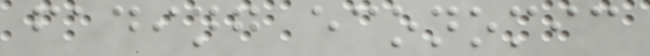fading economic
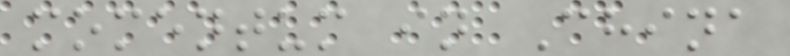momentum in China
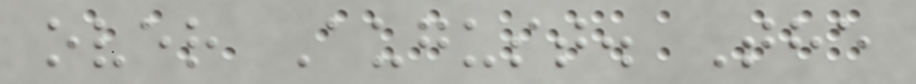over August. The
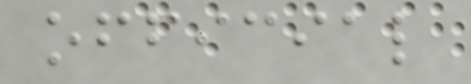official
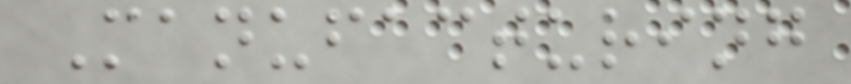Manufacturing
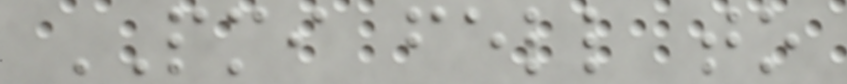PMI fell to
